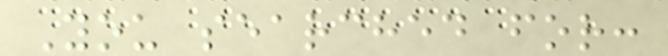You searched for:
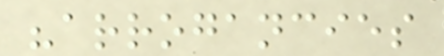"arrogancies
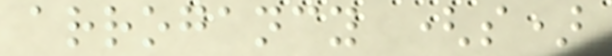arrogancy (s)
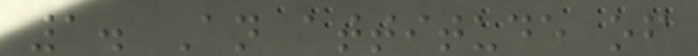1. An attitude of
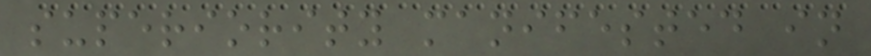superiority manifested in
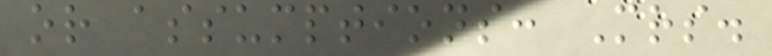or assumptions: Mrs.
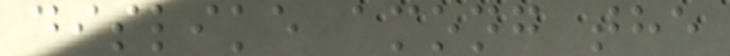dislike among the
